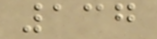137
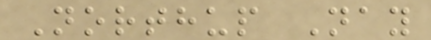Northup Nay
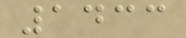1433
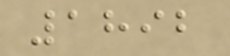1892
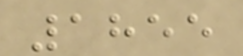1855
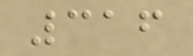316
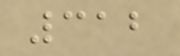312
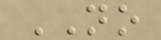NO
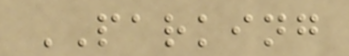PARKING
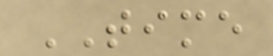TIME
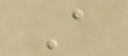A
